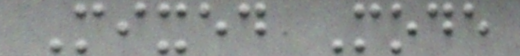Mixed Mode
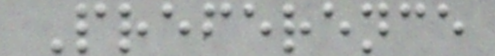Preference
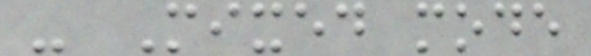- Mixed mode
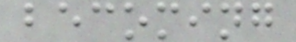becoming
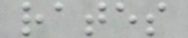rates
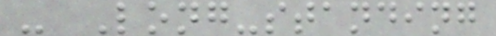- Long-standing
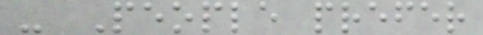- People prefer
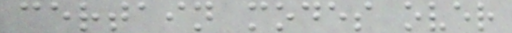certain modes over
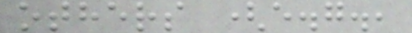others (e.g.,
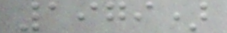1979)
